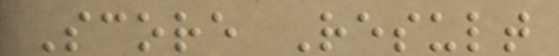Score Result
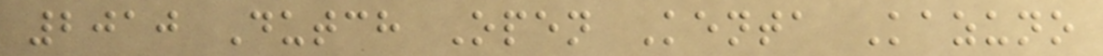2010 Dutch Open Kenta Kazuno
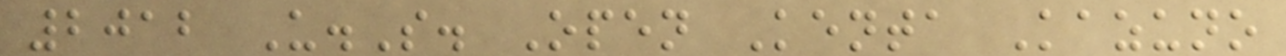2012 U.S. Open Kenta Kazuno
